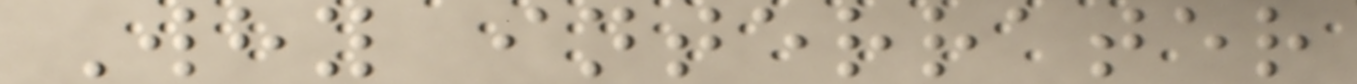Why interrater
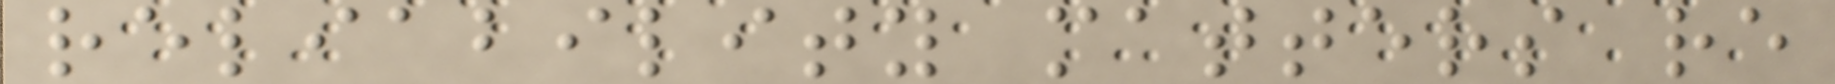reliability matters re
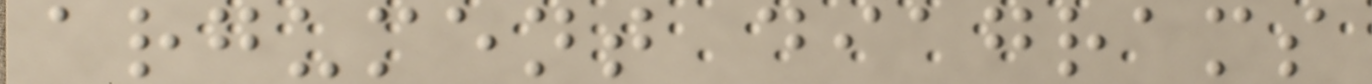argument diagrams
